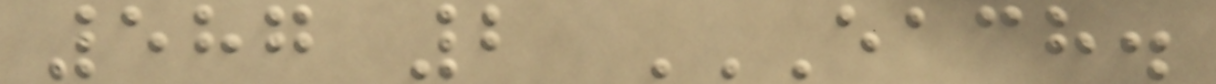587 2 EACH.
